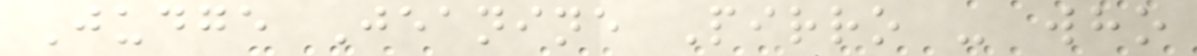Judge Jeanine Pirro - who
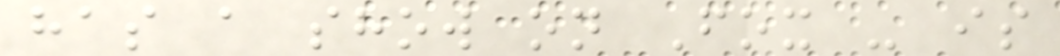has a show on Fox - is
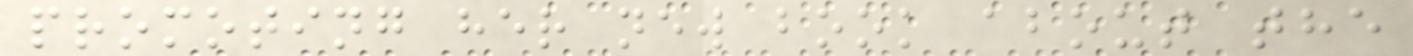promoting her new book about the
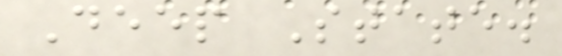Deep State.
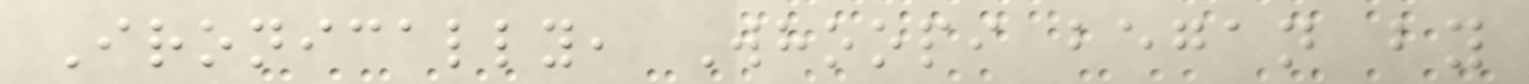Ironically, Whoopi began by
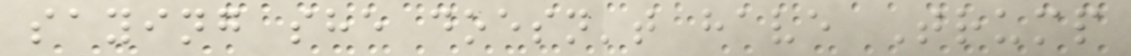saying she doesn't have Trump
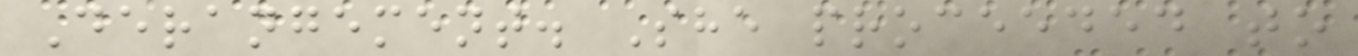Derangement. She proceeded to
